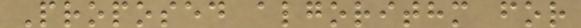Proposed algorithm for
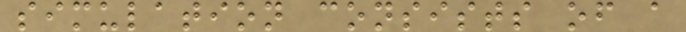simulation consists of a
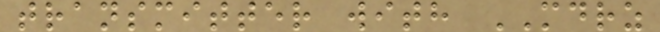transmitter with MDRZ
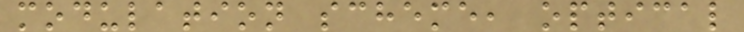modulation scheme, optical
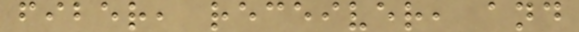fiber, receiver, and
